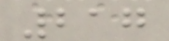217
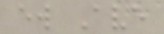ew Ave
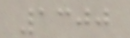1300
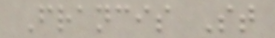Francis St
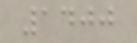1400
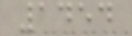1454
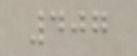407
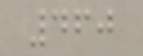460
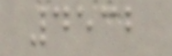4532
